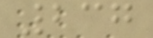237
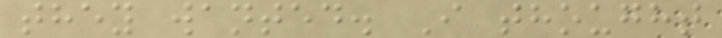they wanted. I thought
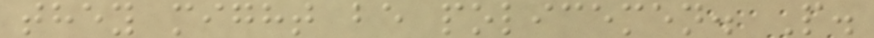they might be policemen. P.
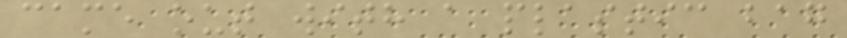came out with a plastic bag
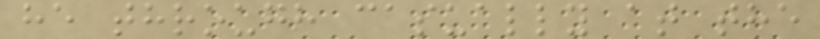he through casually at the
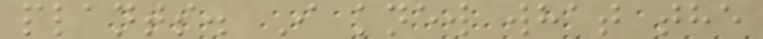plants. I knew what the
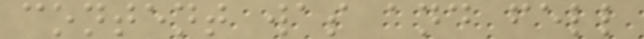content was and fell
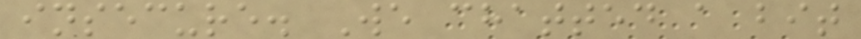insecure. We chatted a bit
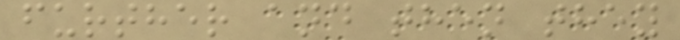further and then they
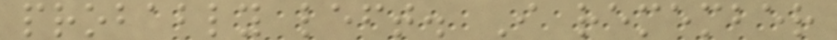probably left. I remember
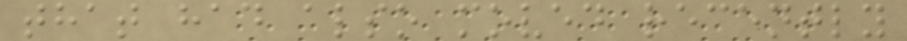that had also moved recently
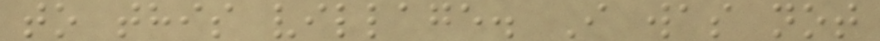to this village. I was not
